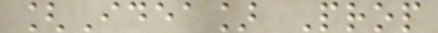[Idea] Prop
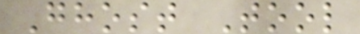Ghost Tool
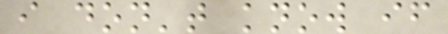i don't know if
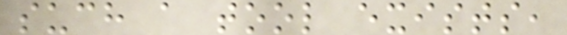such a tool exists,
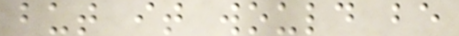but it would be
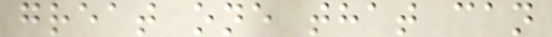great one that can
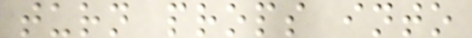turn props into
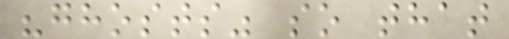"ghosts" so that
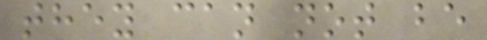they can not be
